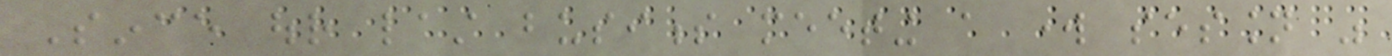Since our last business meeting a work session was
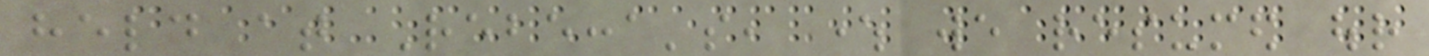held at Rebecca's, where we resumed our
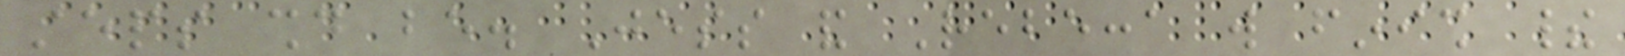steps should be. Jess and Rebecca will finish their
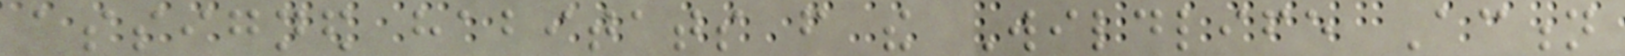assigned habitats from the Wildlife Action
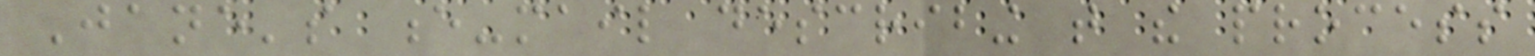Jane's e-mail describing that the process
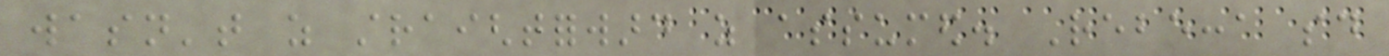wasn't as straightforward as assumed. Rebecca said
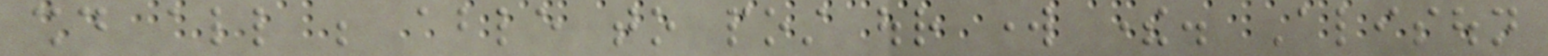should all be able to post our work there. Alisoun
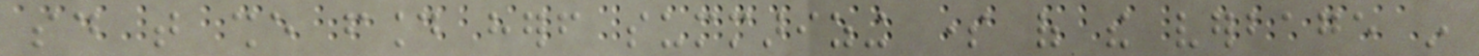said that she found herself summarizing some of the verbage in
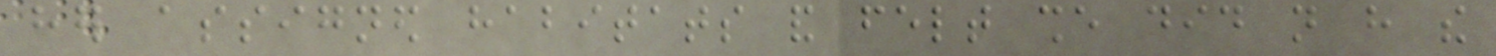her assigned habitats and felt she did not have the
